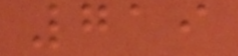719
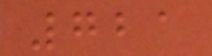721
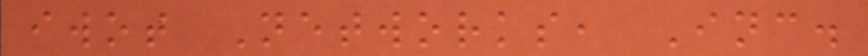iwot Networks, Inc.
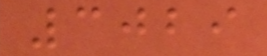3029
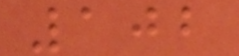102
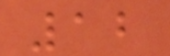12
